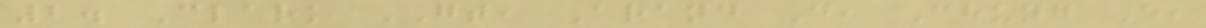2. Clark GT, Arand D, Chung E,
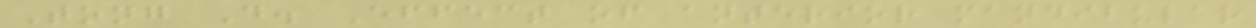Tong D. Effect of anterior mandibular
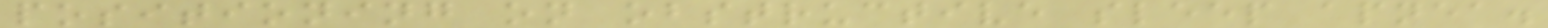positioning on obstructive sleep apnea.
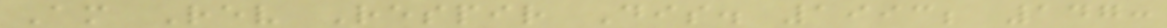Am Rev Respir Dis. 1993; 147:
